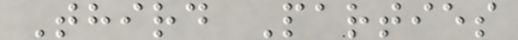Third Parties
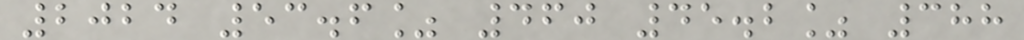2024 53.6% 460 45.2% 388
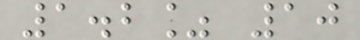1.2% 10
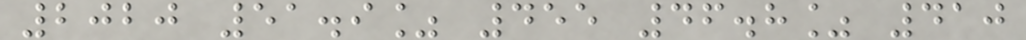2020 51.9% 455 46.8% 410
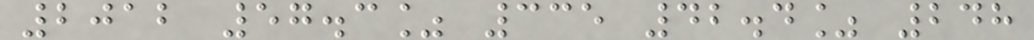2012 57.3% 335 42.4% 248
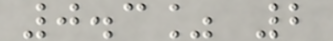0.3% 2
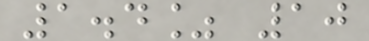1.4% 10
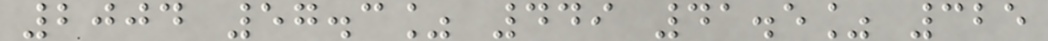2004 57.3% 449 41.5% 325
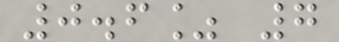0.6% 7
